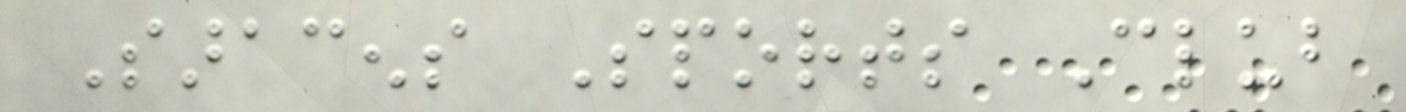Saracens Sports Club
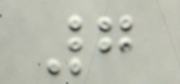7
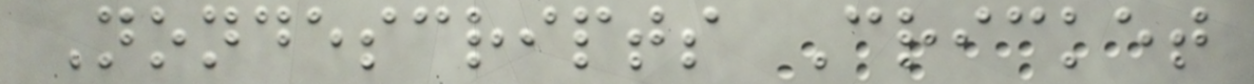Nondescripts Cricket
